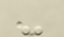-
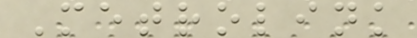Metrolink
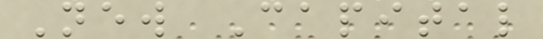New Capital
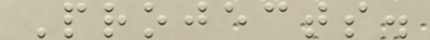Projects.
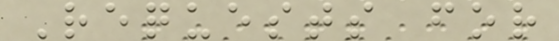Requests for
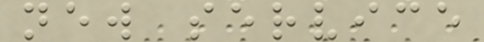new service
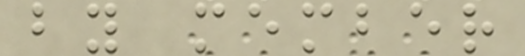by member
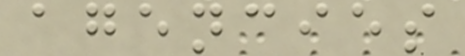agencies
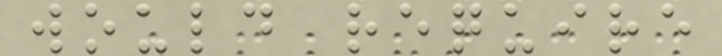would require
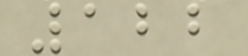122
